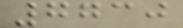7730
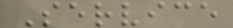Service
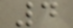4
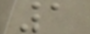1
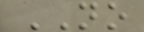NO
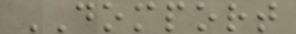DOMPORT
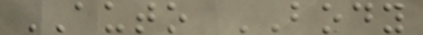AUTO BODY
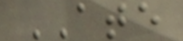ATE
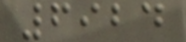6924
